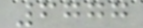6777
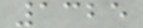1325
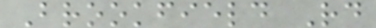Brookfield Rd
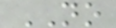NO
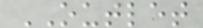OUTLET
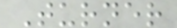Turner
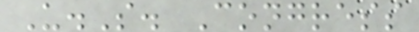U.S. Congress
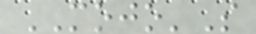MOJO'S
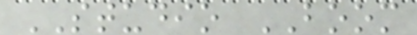STUDIO BOOM
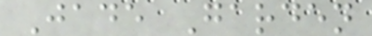Jade Garden
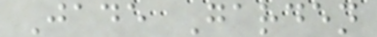Jade Garden
